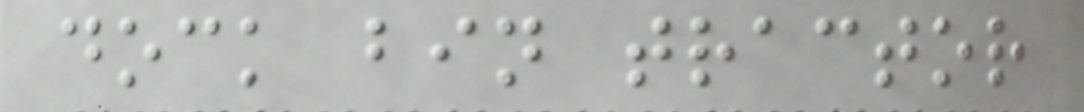dock bin tractor
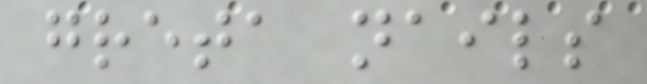greta nails
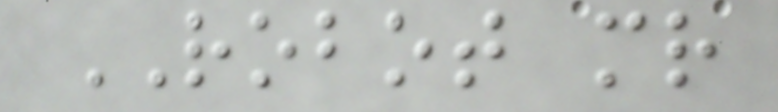ROBOT mr
